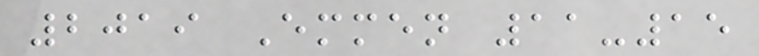2019 Emmen 11-15
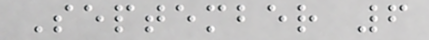September 6
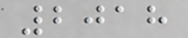2018
